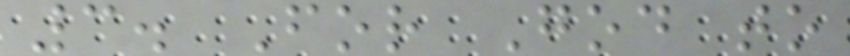3. For God to
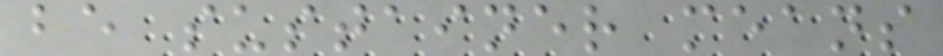be sustainer means
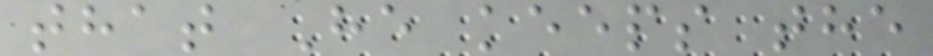that He keeps the
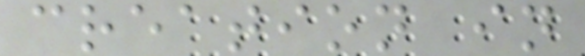creation in
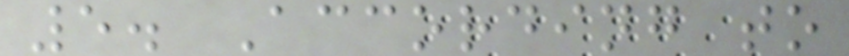5. According to
